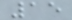15
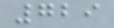729
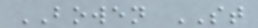BOWEN ST
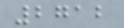2712
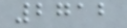2712
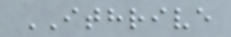ITHRIVE
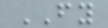FY
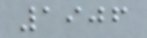1906
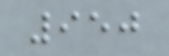950
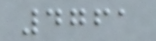4761
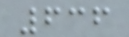636
